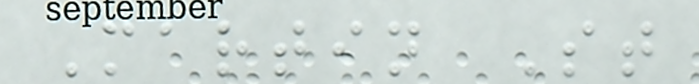Martin St
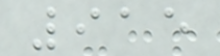915
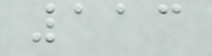113
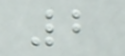2
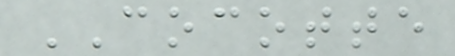COCOTTE
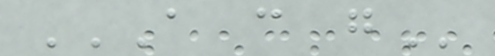A C G
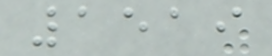1519
